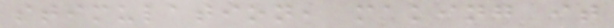stimulation, making it
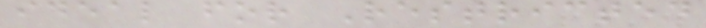ideal for Restricted
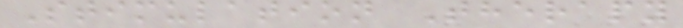Stimulation Therapy
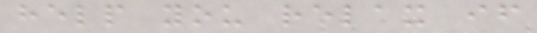help you relax if
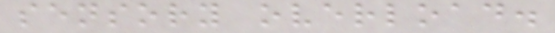sensory overload.
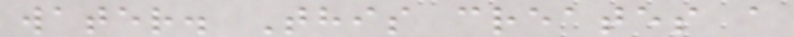water. This creates a
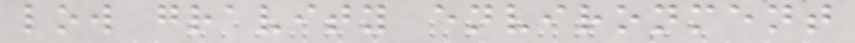low gravity environment
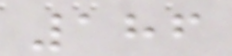186
